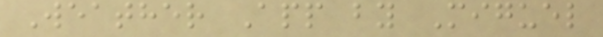Weather App by Miguel
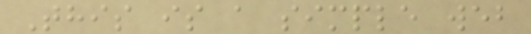This is a simple web
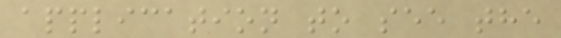application to see the
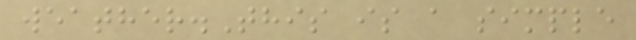weather.This is a simple
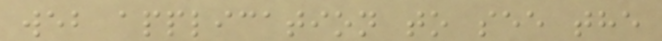web application to see the
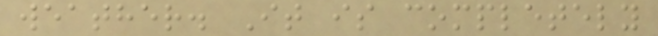weather. It is completely
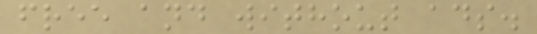free and without ads.
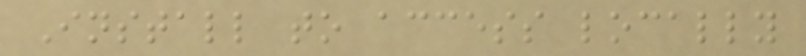Install to access locally
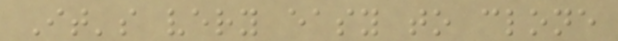It's very easy to clone
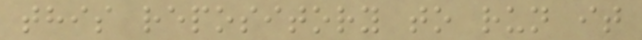this repository to run it
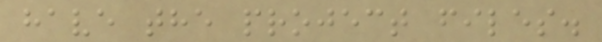have the project files.
